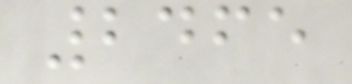2465
